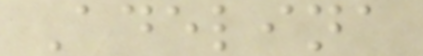Adelina
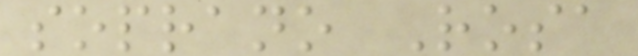soprano Rosa
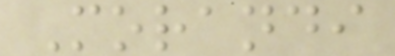Morandi
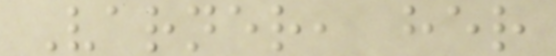Varner, her
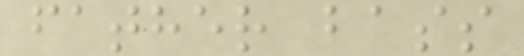father bass
